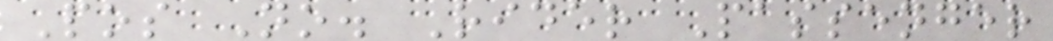Pos No. Rider Passenger
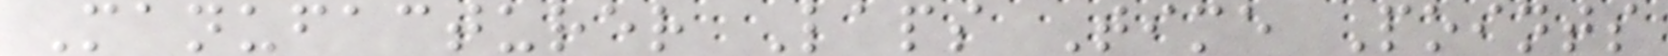Manufacturer Laps Time Points
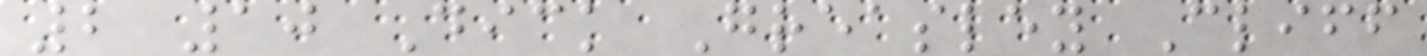2 10 Dick Greasley Cliff
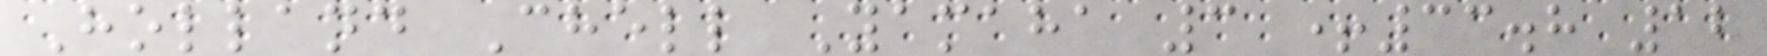Holland Chell Yamaha 3 +33.8 12
